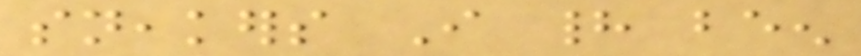sneakers I had been
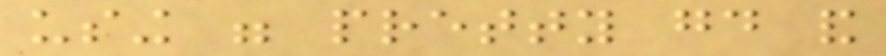using were pretty good and
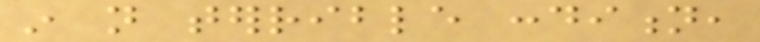in not terrible condition,
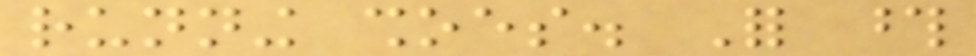running shoes. For those
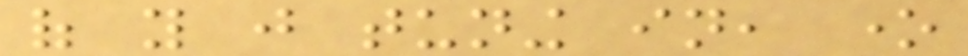of you just tuning in, one
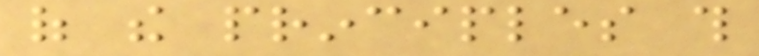of the principles this
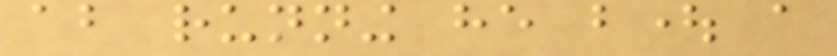about running he bought a
